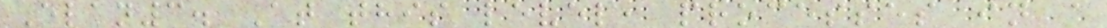Elan3. At this level, processes in a
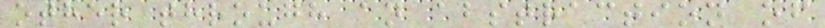other through an abstraction of
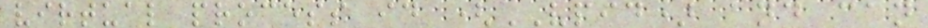virtual process id (VPID) and can
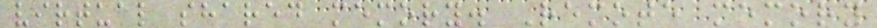virtual shared memory. Remote memory
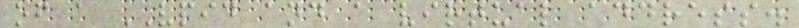of a VPID and a virtual address.
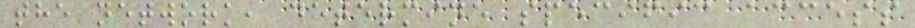the network, determine specific access
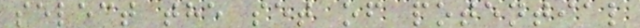select the set of potential
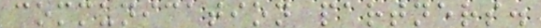communication partners.
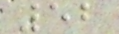52
